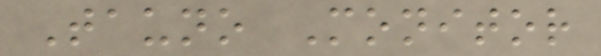Tauno Monitor
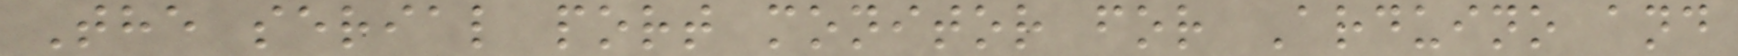The serial port monitor for Arduino and
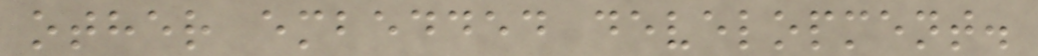other embedded development.
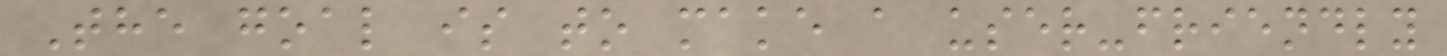The goal is to make a user-friendly
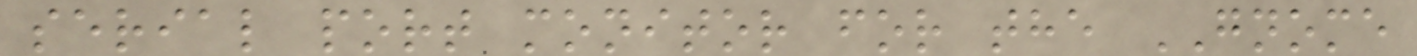serial port monitor for the GNOME
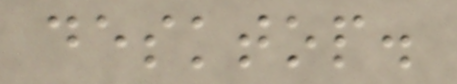desktop.
